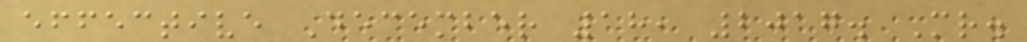effective December 18, 2017. Mr.
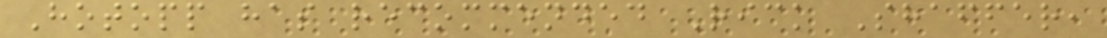Hotopp has recommended Rick Shaffer,
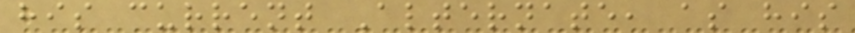his current Alternate, as his
